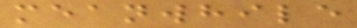meanwhile
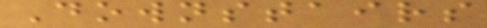Downstairs
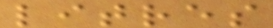litres
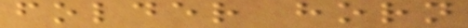folder horn
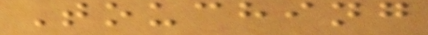Touching
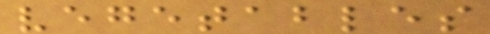vegetables
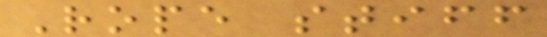Rope stiff
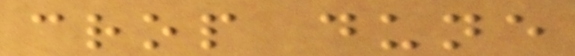crop dune
